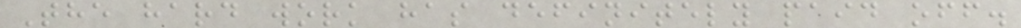The hard work has definitely paid off.
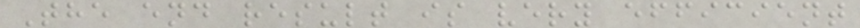The end result is very efficient
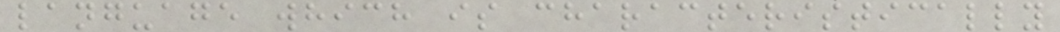language which is characteristically
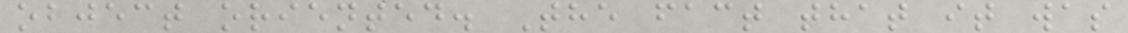object oriented. The fact that it was
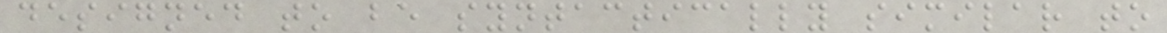designed to be syntactically similar to
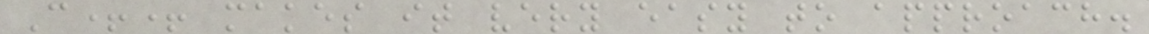C++ makes it very easy to approach.
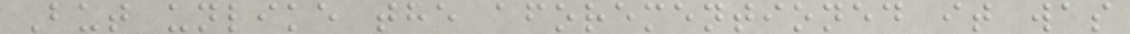But unlike the aforementioned it was
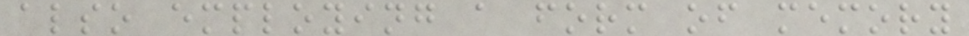also employing a form of memory
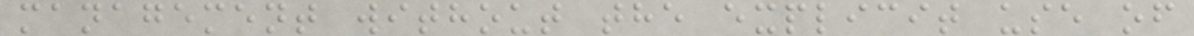management without the explicit use of
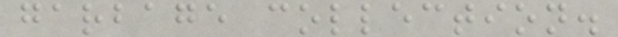garbage collection.
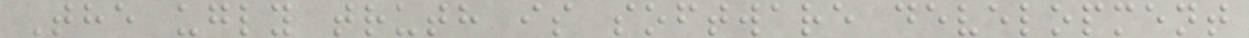The ugly truth is software development
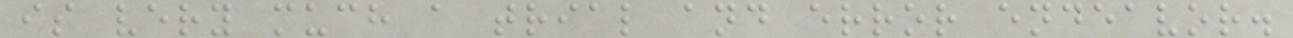is very much a trial and error endeavor.
